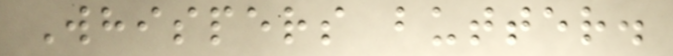Whispers butter.
